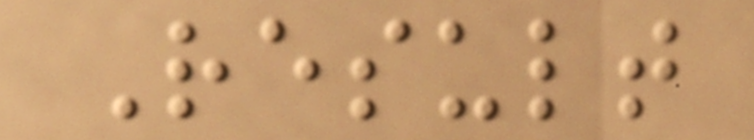Result
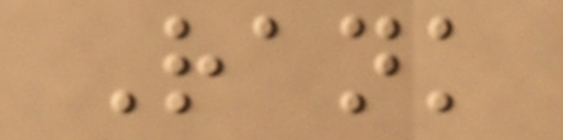Rank
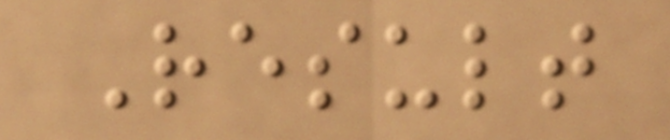Result
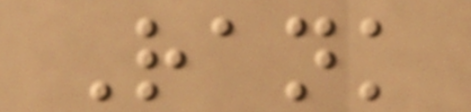Rank
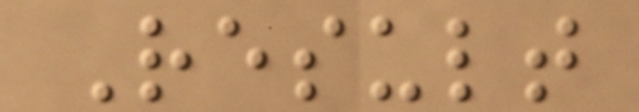Result
